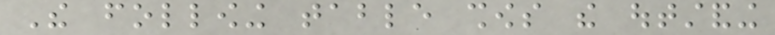The following table shows the outstanding
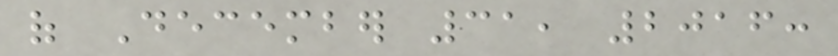of December 31, 2016:
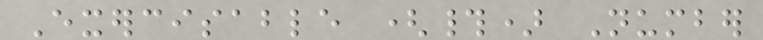Exercisable (#) Number
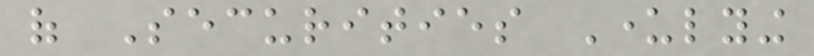of Securities Underlying
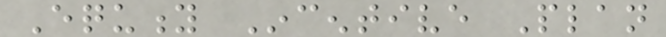Equity Incentive Plan
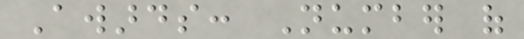Awards: Number of
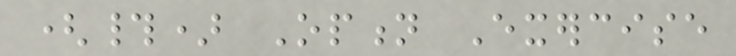(#) Option Exercise
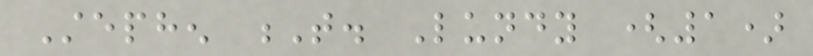Stephen T. Lundy (1)
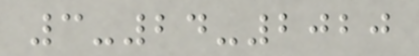3-24-2020
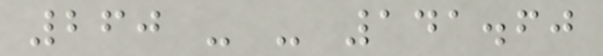260 - - 141.60
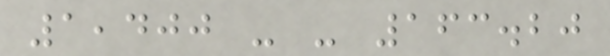1,400 - - 163.20
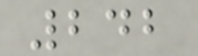242
